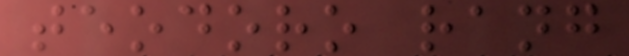teodoro rang
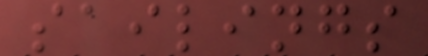sailings
